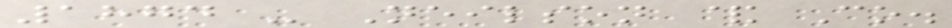1874 - Neilson & Co.
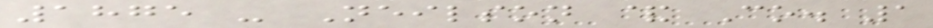1875 - Neilson & Co. 1
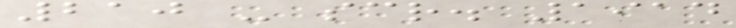210 - scr. 1914
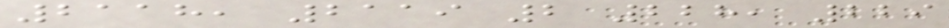2118, 2119 2 228, 229
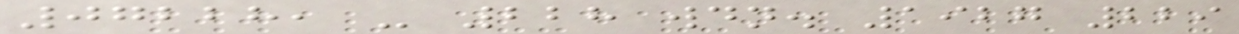07228, - 228 wdn. 1927 229
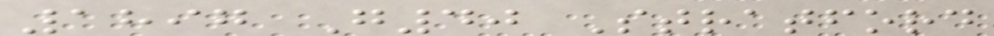1897 G40 Stratford
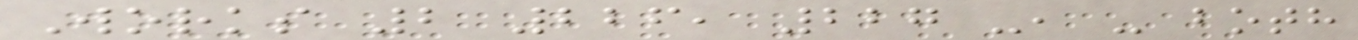Works 2 226, 227 -, - both
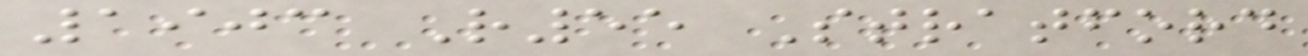1903 R55 Stratford
